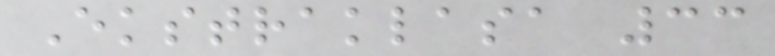Ekstraklasa 33
